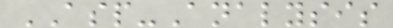ASP-Analysis
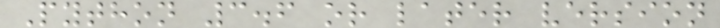Python 3.6 or later version
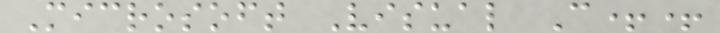Microsoft Visual C++
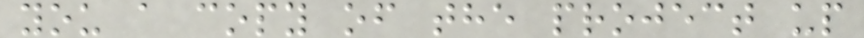you a copy of the project up
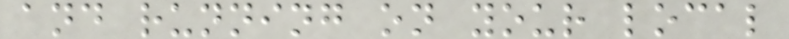and running on your local
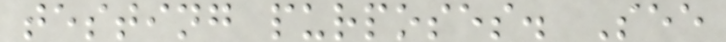testing purposes. See
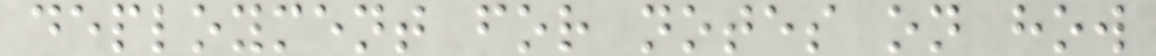deployment for notes on how
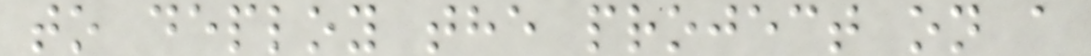to deploy the project on a
